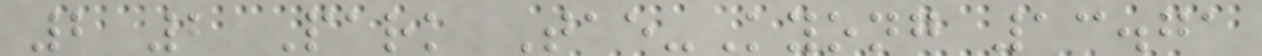2 2 Park Tae-Kyong 13.71
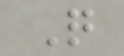Q
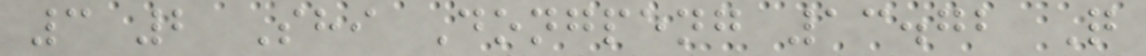3 2 Shi Dongpeng 13.72 Q
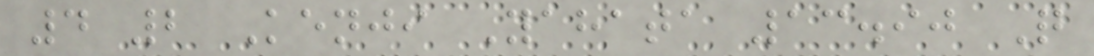4 2 Kenji Yahata 13.90 Q
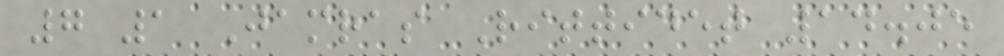7 1 Jamras Rittidet 14.05
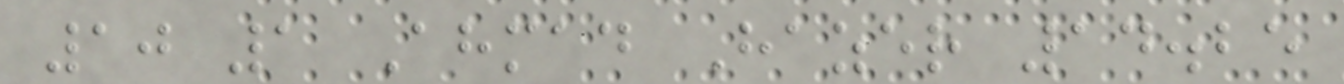10 1 Ahmad Hazer 14.25
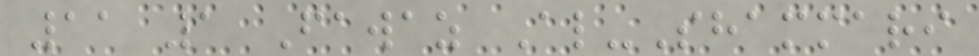11 1 Fawaz Al-Shammari
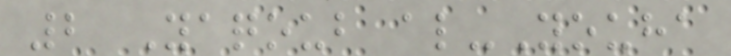2 Yaqoub al-Youha
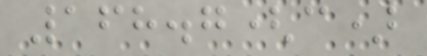168.7(c)
